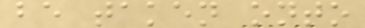be taken onto
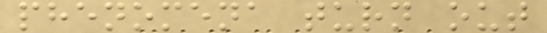phenomena turn out
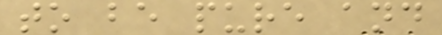to be pure and
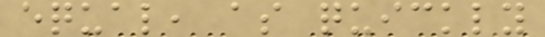equal, as quickly
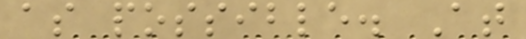as possible. At
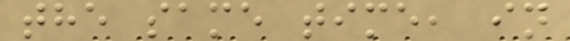the same time, in
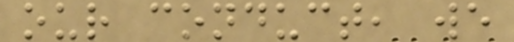our conduct, we
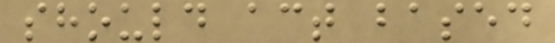should act based
